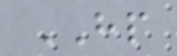HP
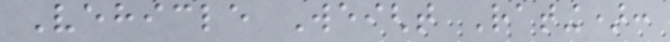Vehicle Weight Rating):
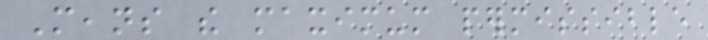Means the maximum permissible
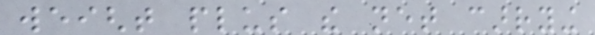weight plus the net carrying
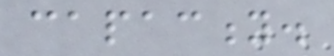capacity.
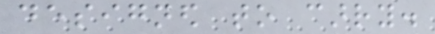designed to carry.
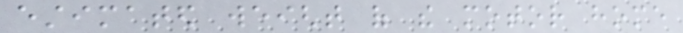estimated weight of the motor home
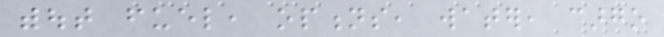without fuel, options, water, cargo
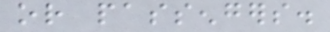or passengers.
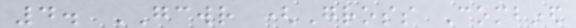4. GCWR (Gross Combined
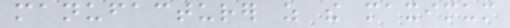manufacturer as the maximum
